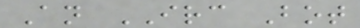An IRC Bot
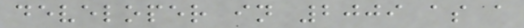developer in 2009 as a
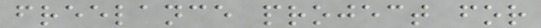freelance project for
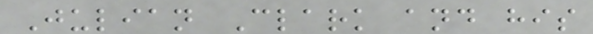Julian Clark and his
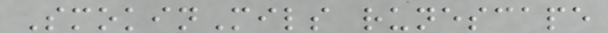SmokinMils runescape
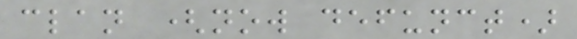clan (now defunct)
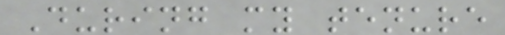During my tenure
